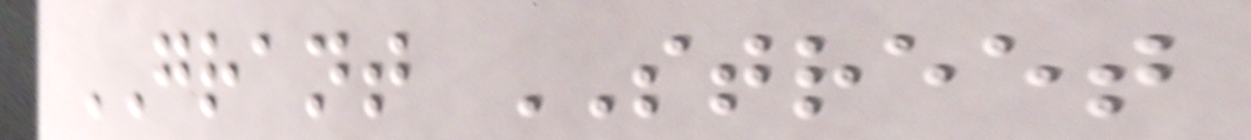GRANT STREET
